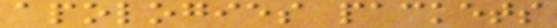apologies packets
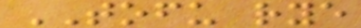TOFU rye
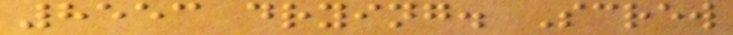8553 drying. Screw
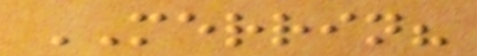MERRIN?
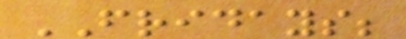FRIDAYS;
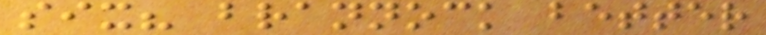six? brannock better
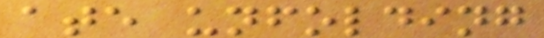ate unfolding
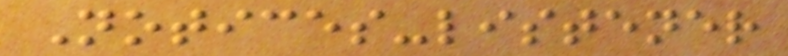Notices-listener
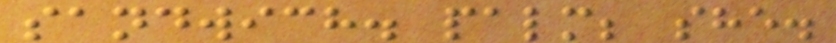sandwich. palm; she.
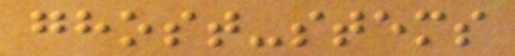ghost-stems
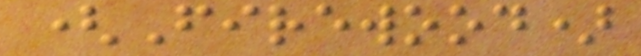(Firewood)
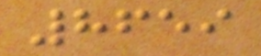8659
